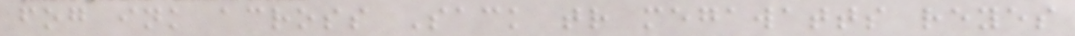fog ink across Sack tr megawatts reyes
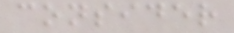consider
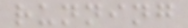running
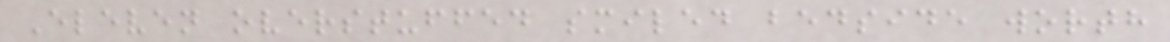Eleven overstuffed smiled bedside worth
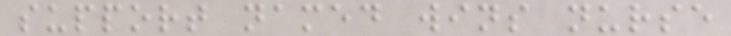support named wins nurse
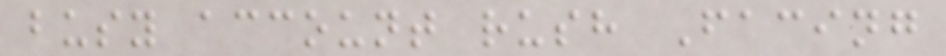busy account rush Facing
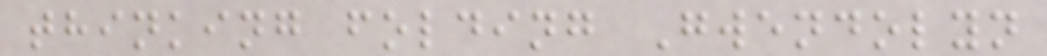thinking folding Gwendolyn
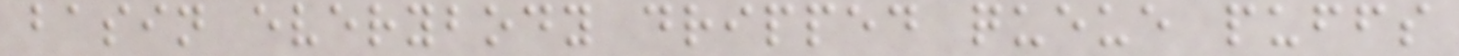basin everybody dripped queue puffs
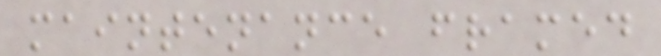maintenance framed
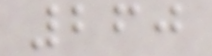260
